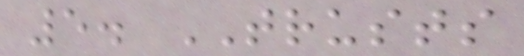5. TRUSTS
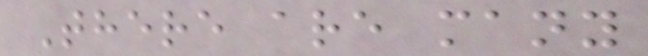There are many
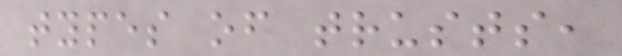types of trusts,
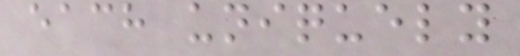each uniquely
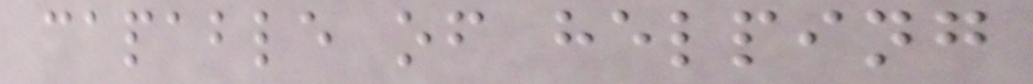capable of helping
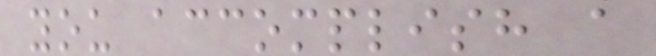you accomplish a
